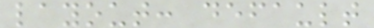layout: default
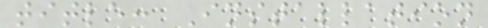title: Installation
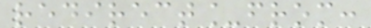redirect_from:
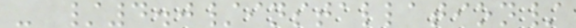- /4.0/installation/
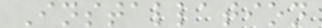Installation
